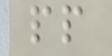pp
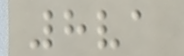8va
